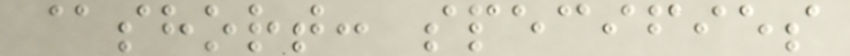@short: specifies
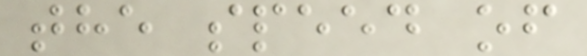the speed of
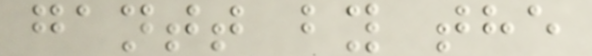gantt by the
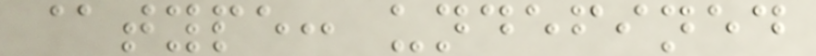@type: undefined
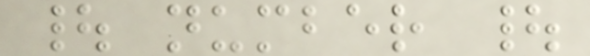| number |
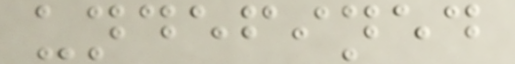undefined
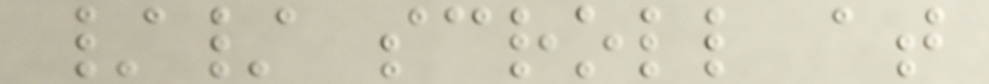// scroll at
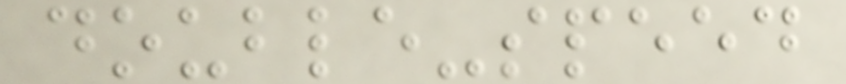double-speed
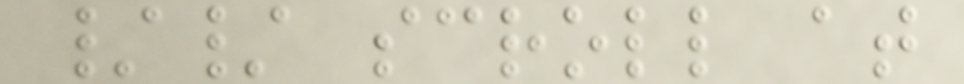// scroll at
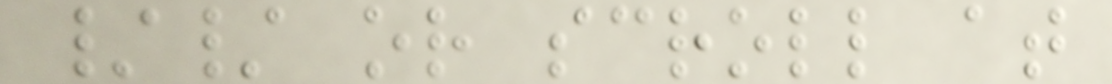// or scroll at
